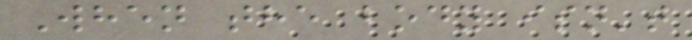When the body isn't
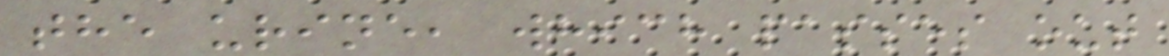the urine, which passes out
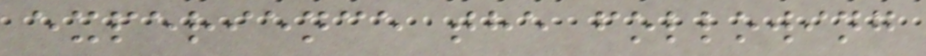experience the following
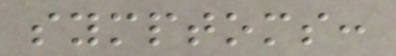symptoms:
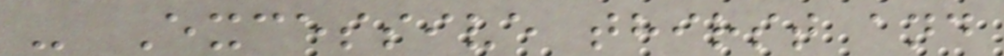- Excessive thirst and
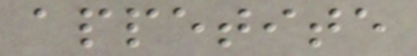appetite
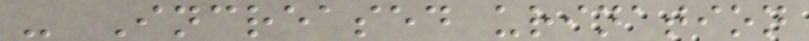- Increased urination
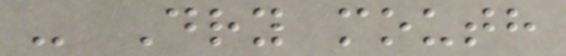- Dry mouth
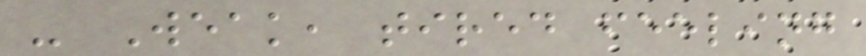- Weak, tired feeling
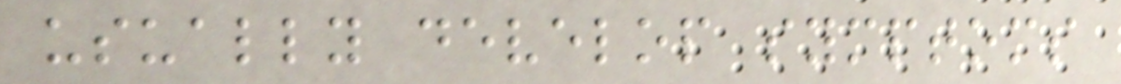usually develop symptoms
